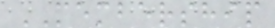MEMBERSHIP
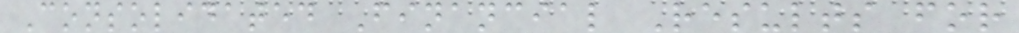Consolidated Financial Results for
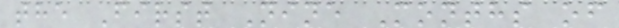the First Nine Months of
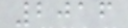2016
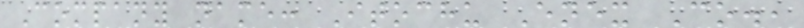Company name: Itochu Enex Co.,
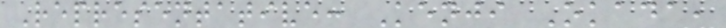Representative: Kenji Okada,
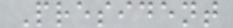President
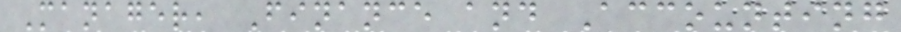Manager, Finance and Accounting
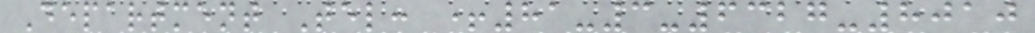Department Tel: +81-3-6327-8010
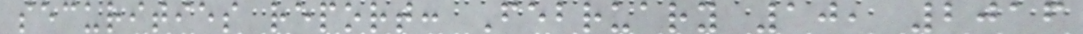securities report: February 10, 2016
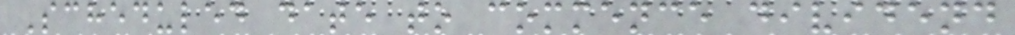Scheduled date to commence dividend
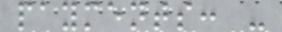payments: -
